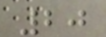20
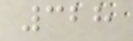328
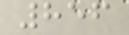856
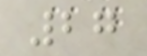27
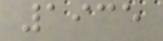1935
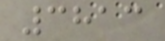3813
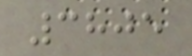3805
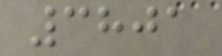3801
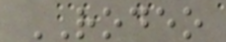RODEO
